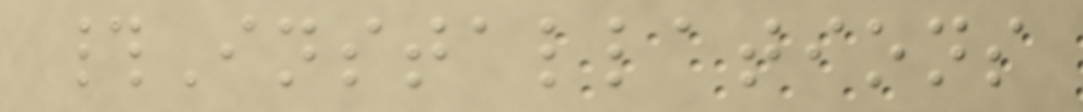#Installations
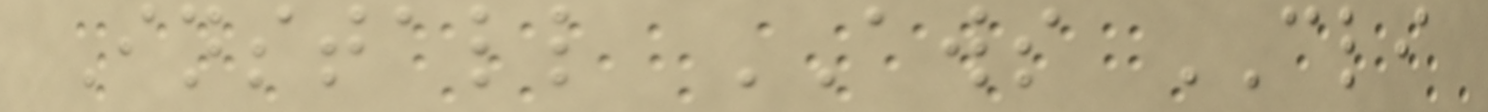Install AWS CLI
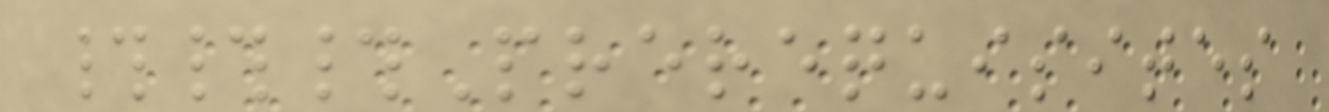###Prerequisites
